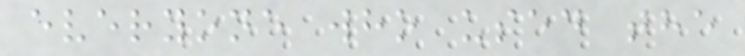everyone who used the
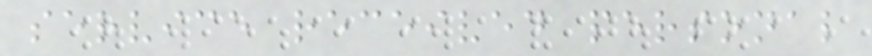service received personal
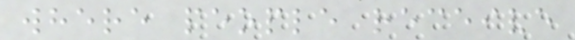where people receive
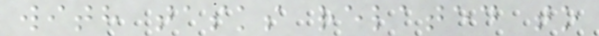with tasks related to
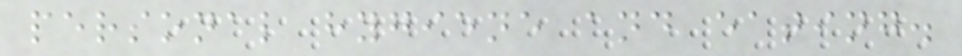personal hygiene and eating.
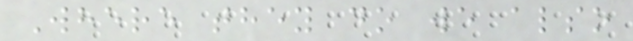Where they do we also
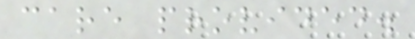care provided.
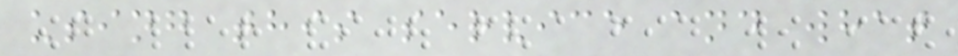using this service and what
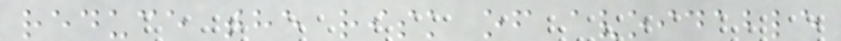reduce the risk of avoidable
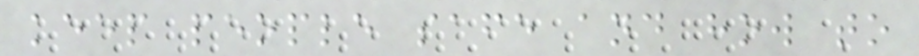keep people safe and how to
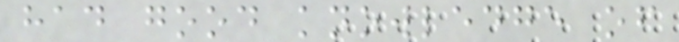had good knowledge of
